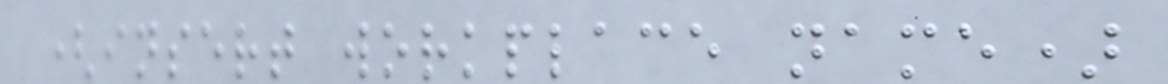(insert workplace name)
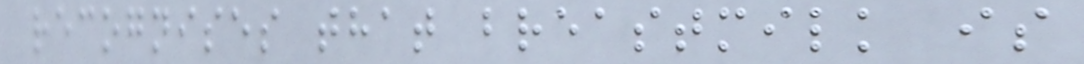recognises that breastmilk is
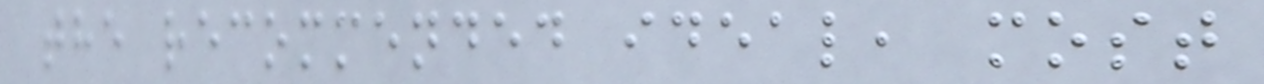the recommended ideal, most
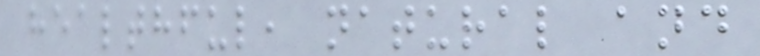healthful, natural and
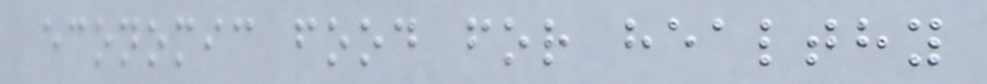economic food for healthy
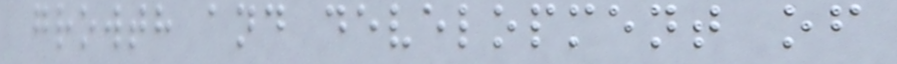growth and development of
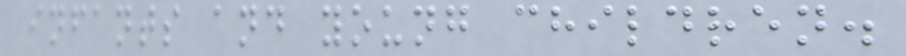infants and young children.
